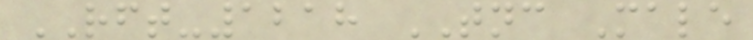RFT-1218 TNC Male
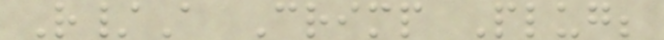R/A Crimp Plug;
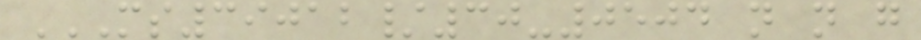MS39012/30-0504 N N G
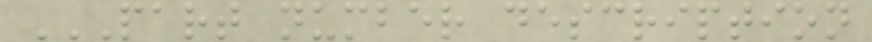PART NUMBER DESCRIPTION
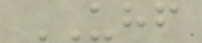UHF
